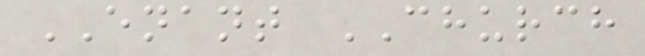ENANT CHURCH
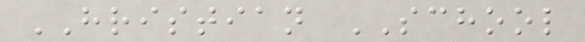HRISTIAN SCHOOL
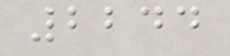2244
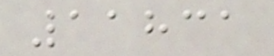11831
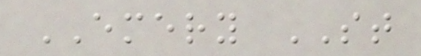EMERY ST
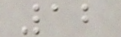12
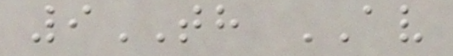9TH AV
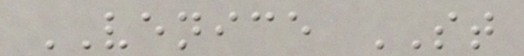VENICE ST
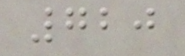720
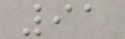91
